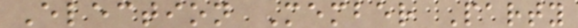Election Member Party
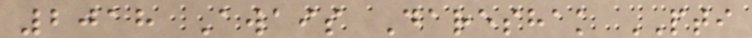2018 Awais Dareshak PTI
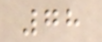78
